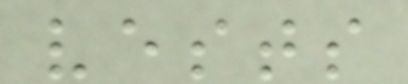vests
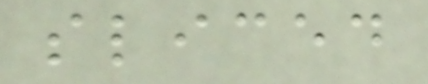sliced
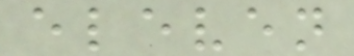eleven
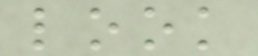look
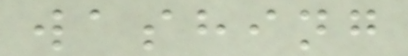washing
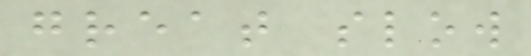great slow
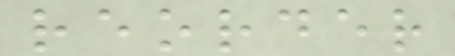reorder
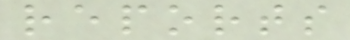reports
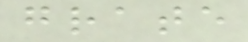grate
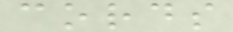cords
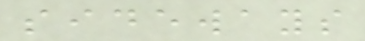sideways
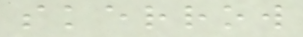skerrow
